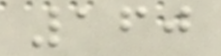160
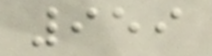959
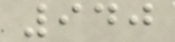940
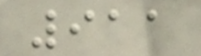911
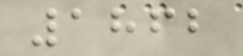1862
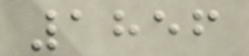1856
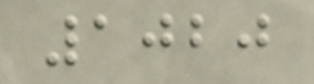1020
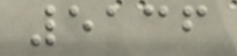5136
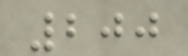200
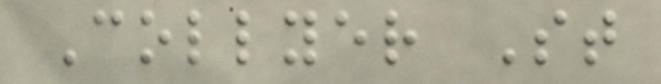Collyer St
